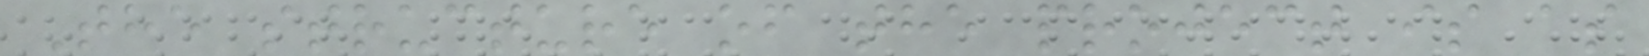The structure of the project is as
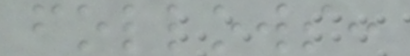follows:
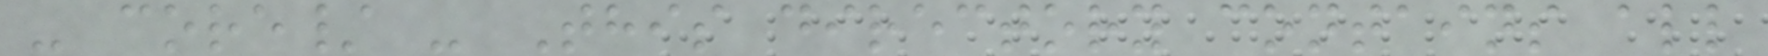- core/ - This directory contains all
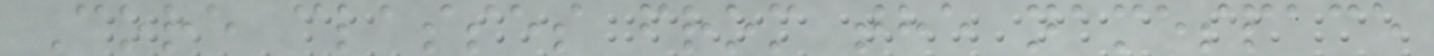Core classes from the namespace
